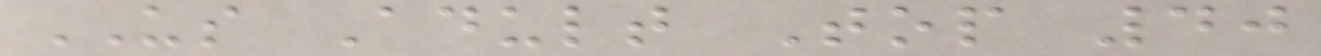US Adult Top 40
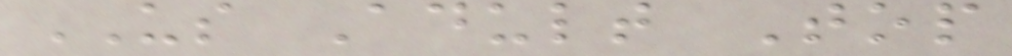US Adult Top
